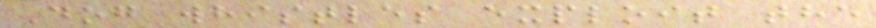Dog whistles exploit the
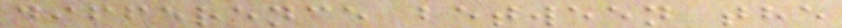difference between the
